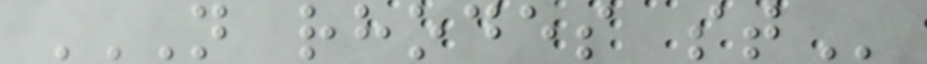N RHODES ST
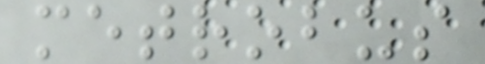metrobus
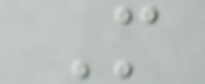M
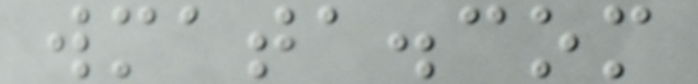wmata.com
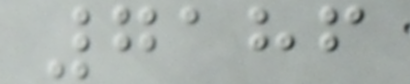7186
